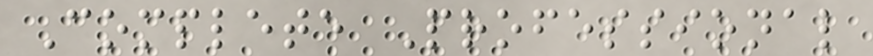Complete Professional
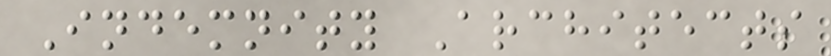Indemnity Architects
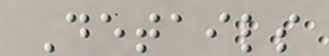Details
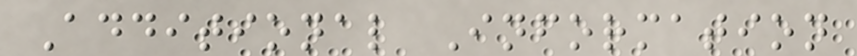Additional Information
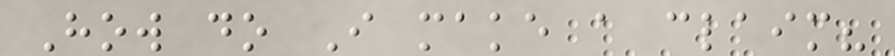How do I make a claim?
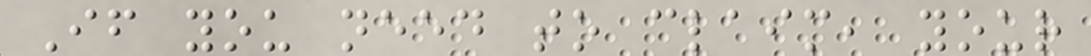If you need to claim, your
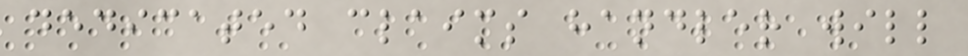dedicated claims handler will
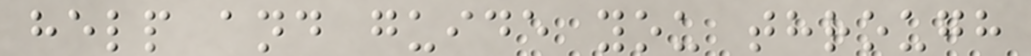help and guide you through
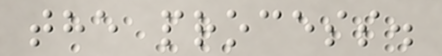the process.
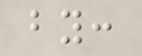by:
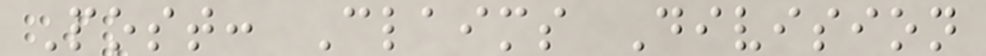Post: Claims Division
